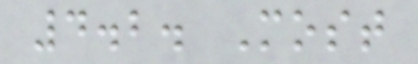4.2. Most
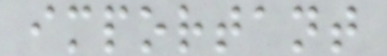important
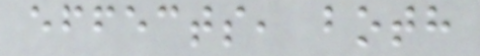effects, both
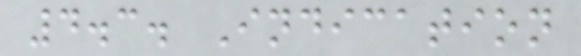4.3. Indication
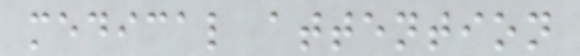medical attention
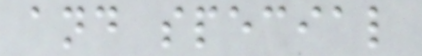and special
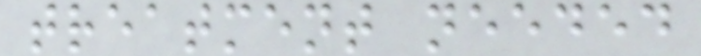treatment needed
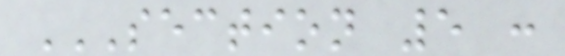SECTION 5 :
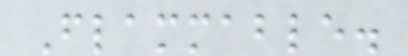Flammable.
